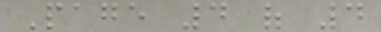Page 4 of 4
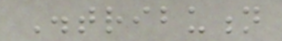Distribution
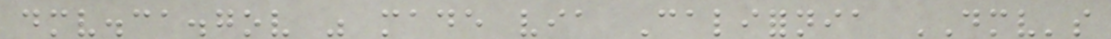dmv.ca.gov was made via California DMV's
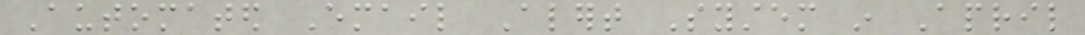Automated Email Alert System in April
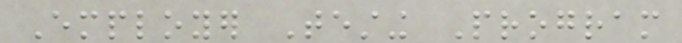Employer Testing Program
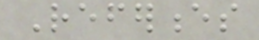References
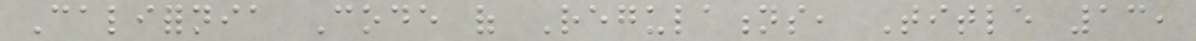California Code of Regulations, Title 13,
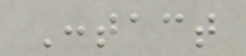Contact
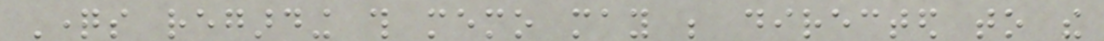Questions regarding this memo may be directed to the
